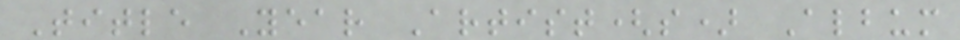Title Year Artist(s) Album
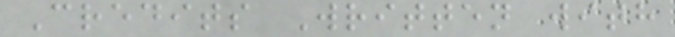Credits Written with
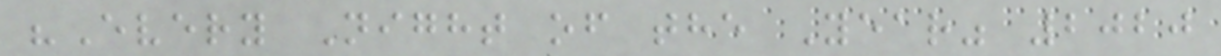"Every Night of the Year" 2020
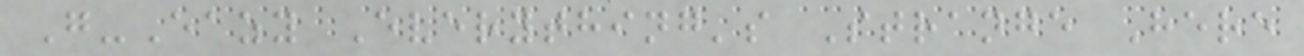G-Eazy Everything's Strange Here
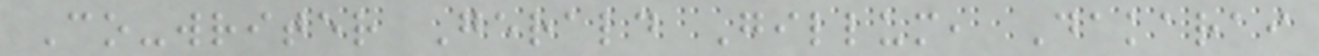Co-writer Gerald Gillum, Dakarai
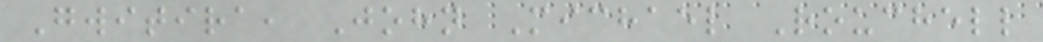Gwitira, John Michael Rouchell
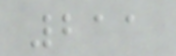211
